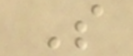S
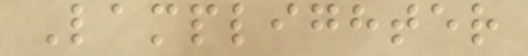Lamplighter
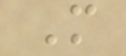M
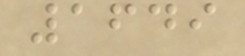1649
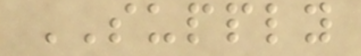SUPPLY
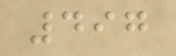497
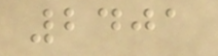2401
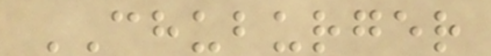CHUBURGER
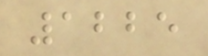1225
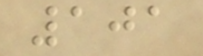101
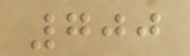700
